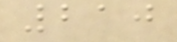210
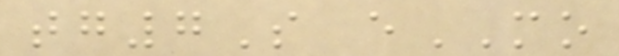tg7S eMO
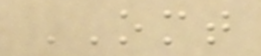OMT
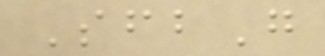SfbG
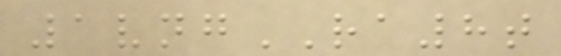1vngRA8t
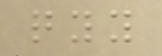qyy
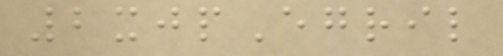2xjpEgril
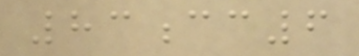83cc6
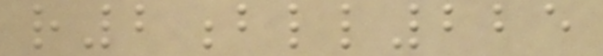r2bll225
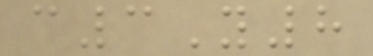c3Y8
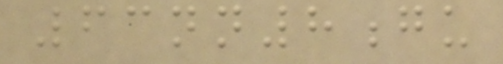63nn8gu
